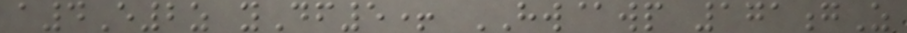a4E2z yDf5+ HW@wp 171gZ
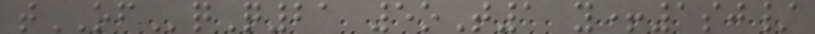tOFqQ21 5oT1 y+1sj/
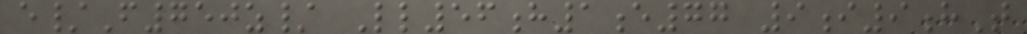e/F750z/ Ll56h1e77 9i9hT
